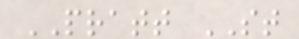PRATT ST
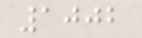1002
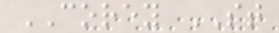COREY ST
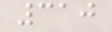310
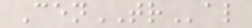CenTRal
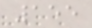155
